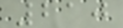210
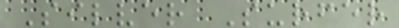Silver Surfer
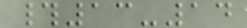#13-14
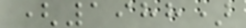(1988)
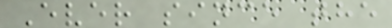Ever since the
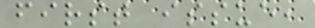first issue,
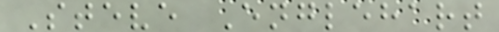Steve Englehart
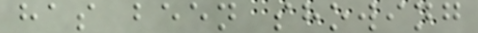has been showing
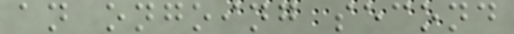an ongoing second
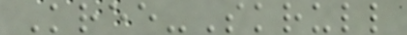Kree-Skrull
